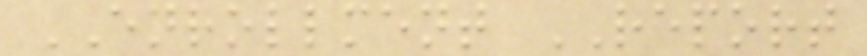ENROLLMENT REPORT
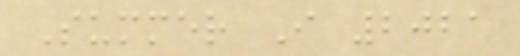Summer I 2021
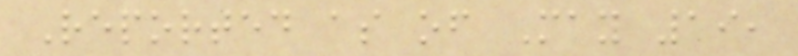Reported as of May 19,
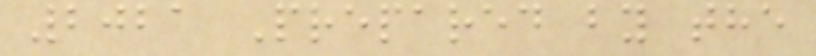2021 Prepared by the
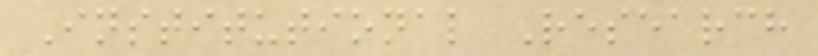Institutional Research
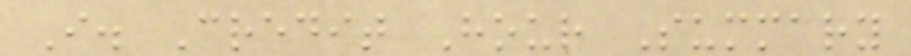I. Credit Hour Summary
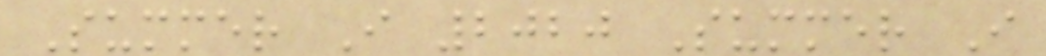Summer I 2020 Summer I
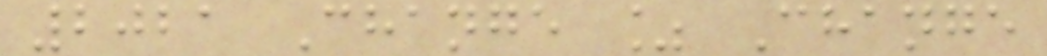2021 Change % Change
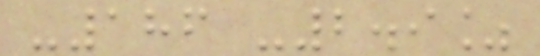-186 -2.9%
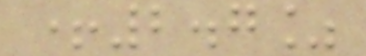+2.7%
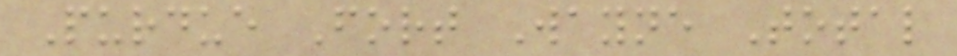Purdue Fort Wayne Total
